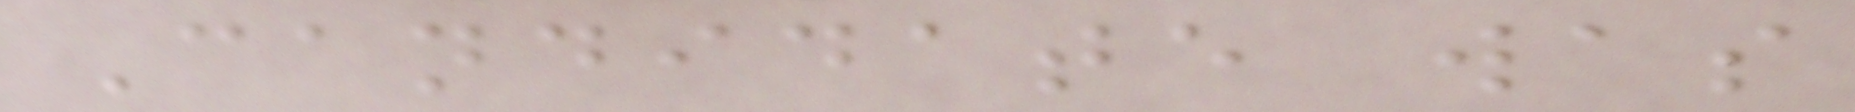Candidate was
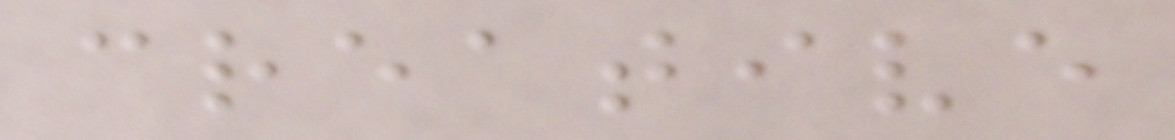creative
